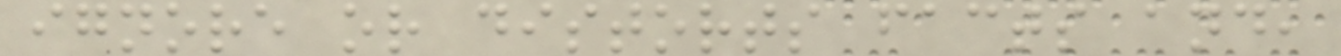ignore or distorts facts and,
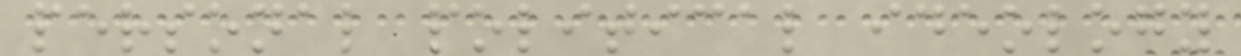personal political ideology
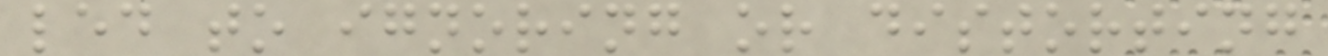led to ignoring or distorting
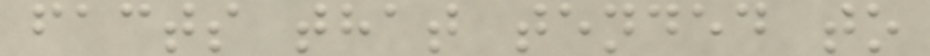facts that tended to
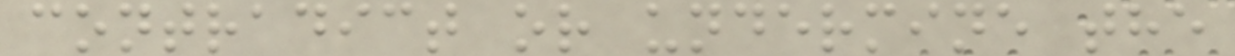contradict or undermine the
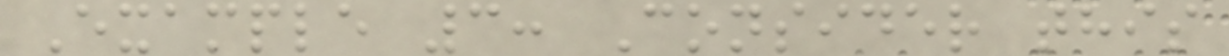Example 3: Consider this
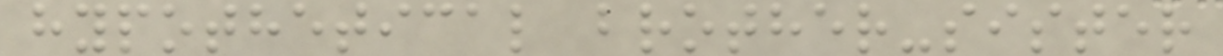hypothetical brother-sister
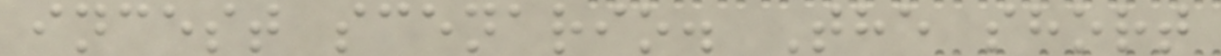incest scenario. The short
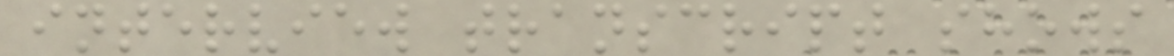interview transcript shows
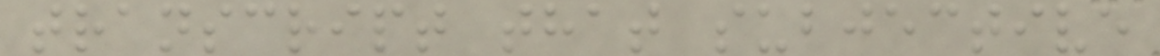transcript that subjective
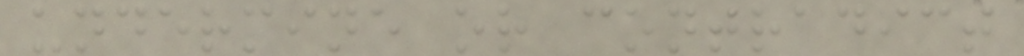undermine or contradict
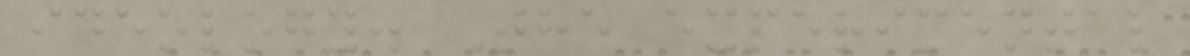ideology. The experimental
